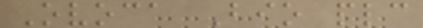Ovoca Bio plc
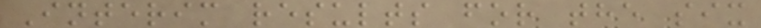Interim results for the six
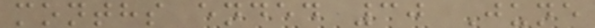months ended 30 June
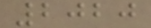2020
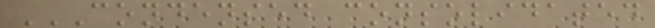CONDENSED CONSOLIDATED
